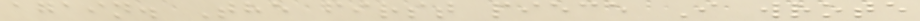again. The first piece I wrote
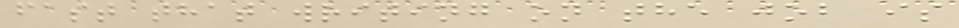fast that writing on the job is
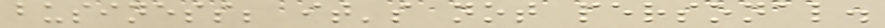business; it's not personal.
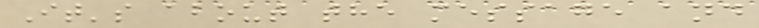It's about the message and
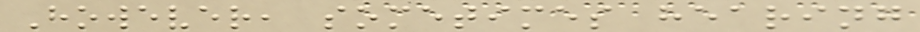However, sometimes hearing
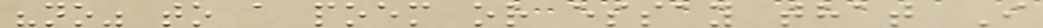"no" to a poem or essay that I
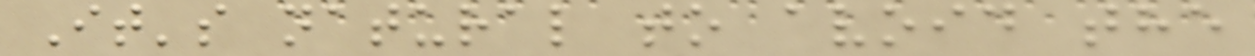It's natural to avoid the
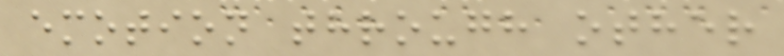emotion through other
